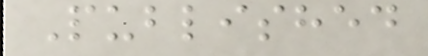Published
